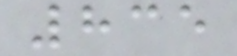835
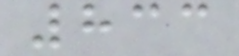833
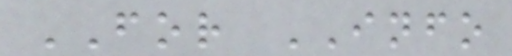FOR INFO
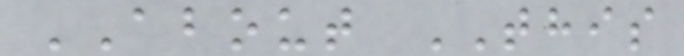ABOUT THIS
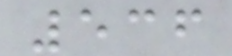536
